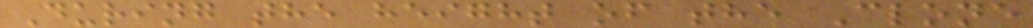During the height of the Clone
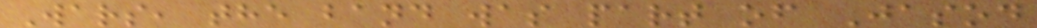Wars, the band was part of Jasod
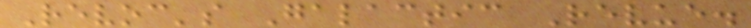Revoc's Galactic Revue.
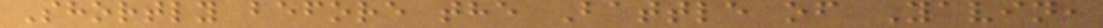Shortly before the Battle of Yavin,
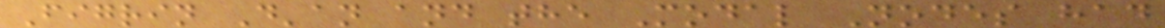Figrin D'an and the Modal Nodes had
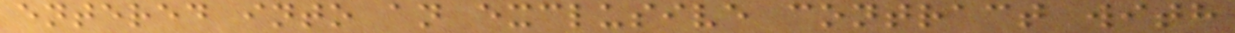entered into an exclusive contract with
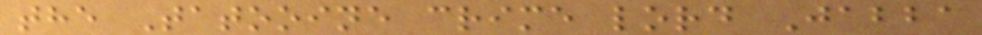the Tatooine crime lord Jabba
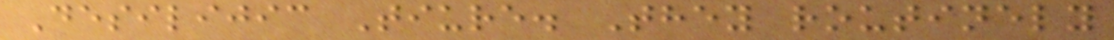Desilijic Tiure. They routinely
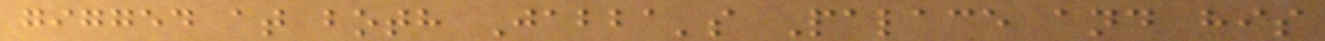gigged at both Jabba's Palace and his
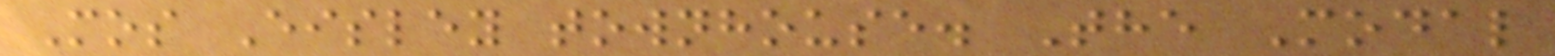Mos Eisley townhouse. The Modal
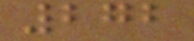272
